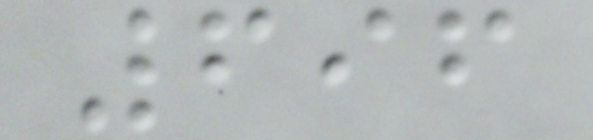696
